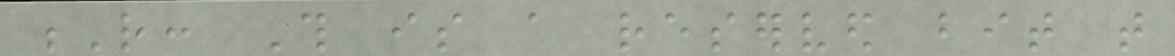R: This is a reserved bit that
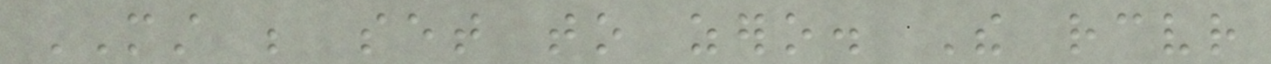MUST be set to zero. The receiver
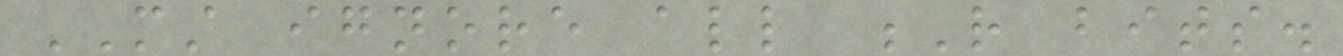MUST ignore all R bits.
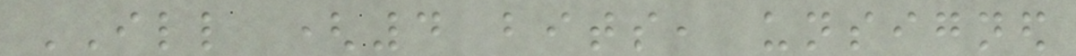ILL (4 bits, unsigned
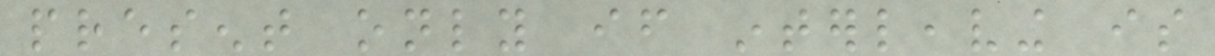present only if interleaving is
